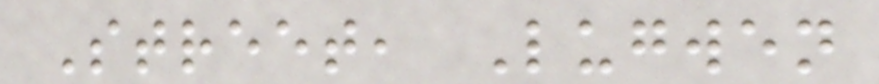Street, Lugwen
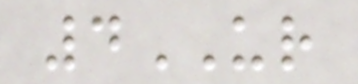4UR
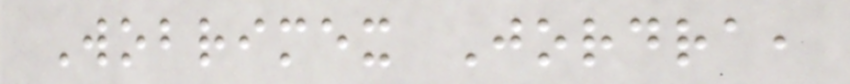Wobrimex Jordra,
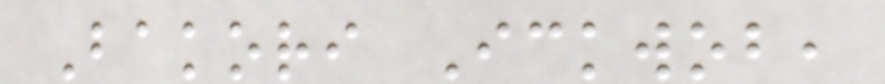Bakori Ickwob,
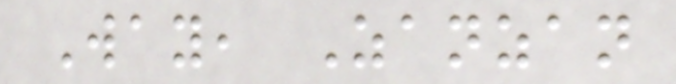Way, Zanzan
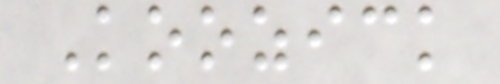Koozick
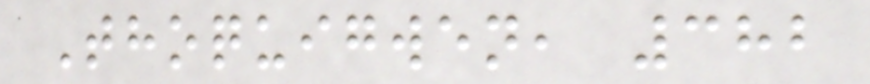Thoquigwen, 382
